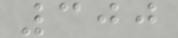300
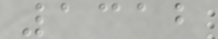1312
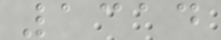1314
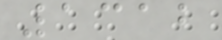1312
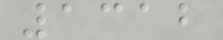1312
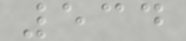534
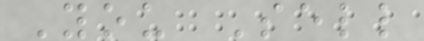You Sell
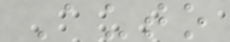Auto
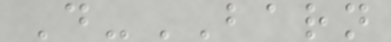D-BARN
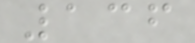136
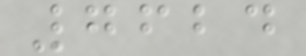7624
